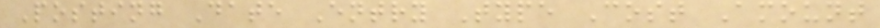Posting Date Entry Type Cost Amount
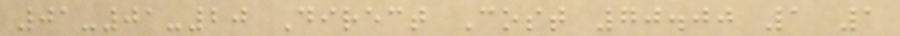01-01-20 Direct Cost 70.00 1 1
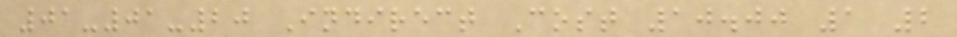01-01-20 Indirect Cost 10.00 1 2
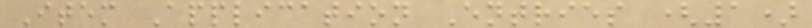Item Application Entries (1)
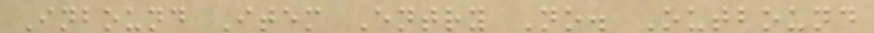Inbound Item Entry No. Outbound
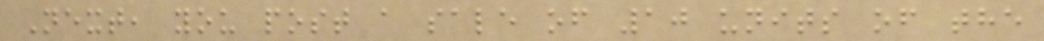Next, you post a sale of 10 units of the
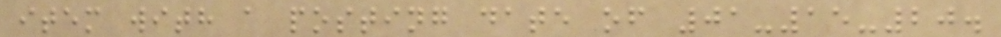item with a posting date of 01-15-20.
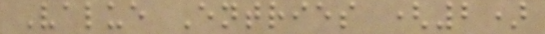Value Entries (2)
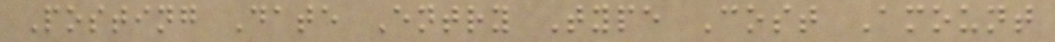Posting Date Entry Type Cost Amount
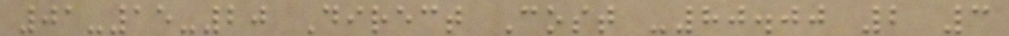01-15-20 Direct Cost -80.00 2 3
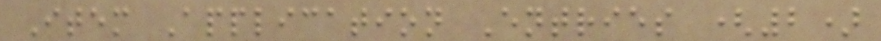Item Application Entries (2)
